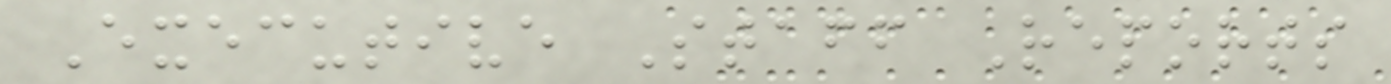Executive Staff Reports
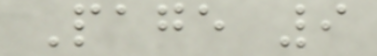Page 9
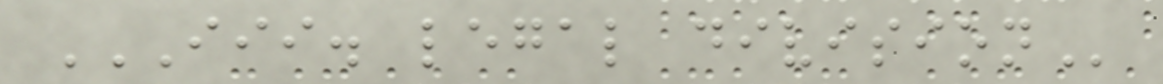III. LEGAL DIVISION
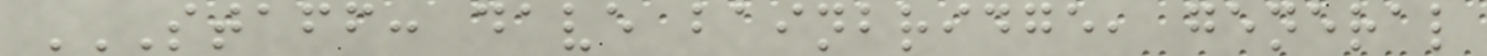STAFF: DAVE BAINBRIDGE, GENERAL
